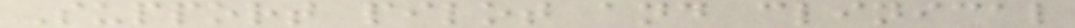Support pilot and clinical
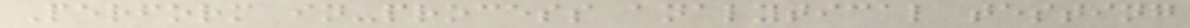Perform in-process analytical testing
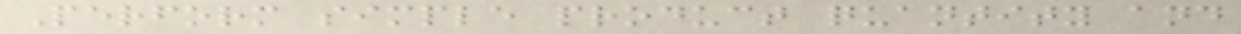Perform simple product quantity and
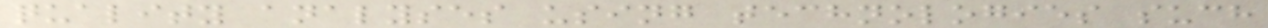quality analyses using technologies such
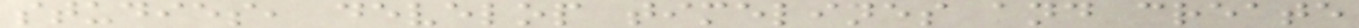studies, develop timelines and create
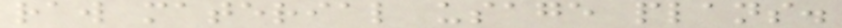raw material usage plans.
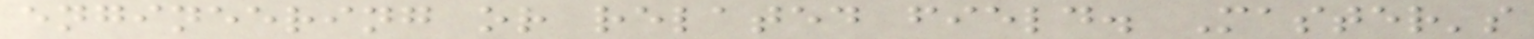engineering or related field. Master's
